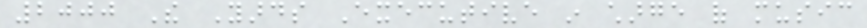2000 The Yards Executive in charge of music
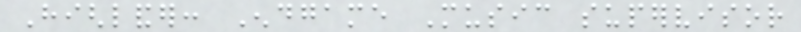Highlander: Endgame Music supervisor
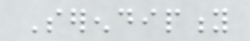Serendipity
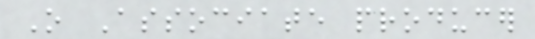O Associate producer
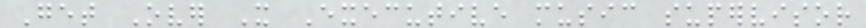Get Over It Executive music supervisor
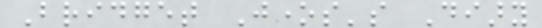Bridget Jones's Diary
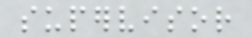supervisor
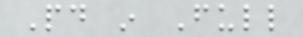Paid in Full
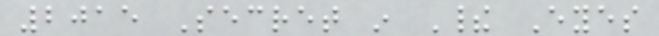2015 Secret in Their Eyes
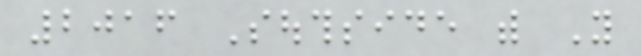2016 Southside with You
